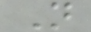N
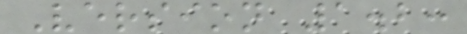Version 1.2:
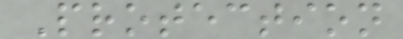Protection
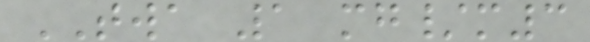TWA 1 mg/m3
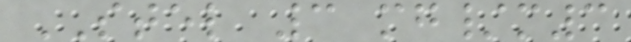STEL 3 mg/m3
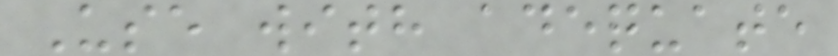Use with adequate
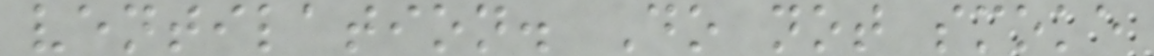ventilation. Do not smoke
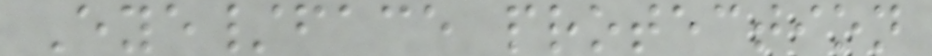Eye/face protection
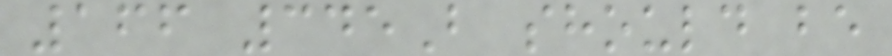166 345B should be
